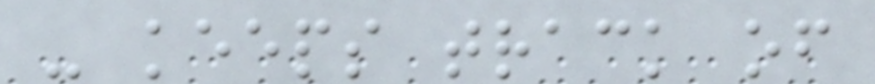- keeps track of
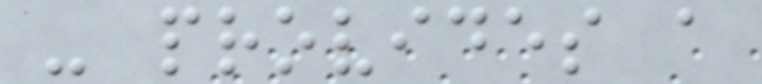- provides a
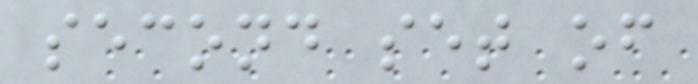second set of
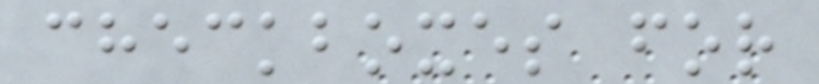checkboxes for
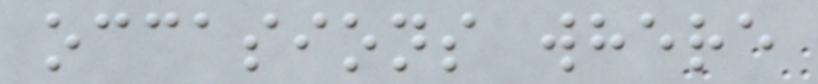occasions where
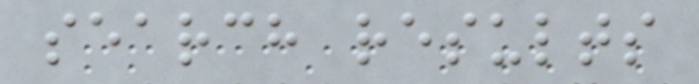search results
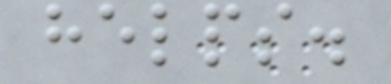helps.
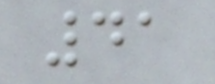41
